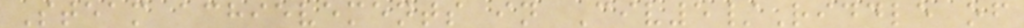Steam achievements in Civ5/Riddle of
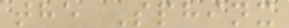the Sphinx
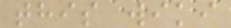this wiki
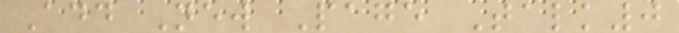Add New Page Talk0
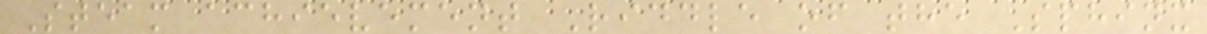Steam achievement Riddle of the Sphinx
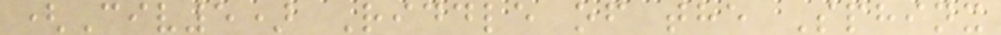(Civ5) Riddle of the Sphinx
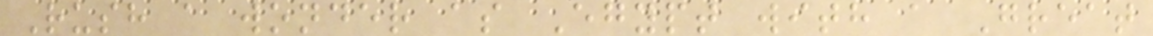Rush a wonder as Egypt with a Great
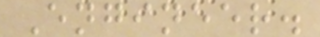Engineer.
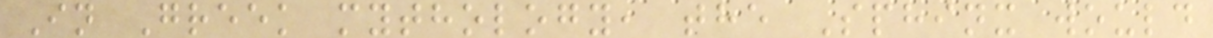In Greek mythology, the Sphinx would
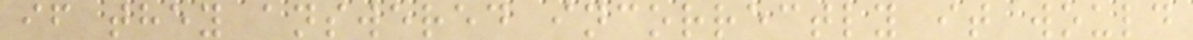if they answered incorrectly it would
